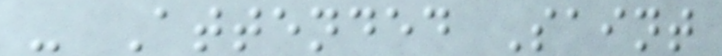- Attended Saint
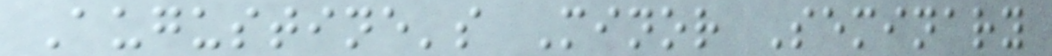Augustine's Minor Seminary
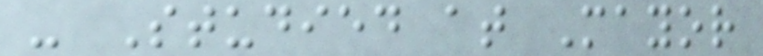- Studied at Mayor
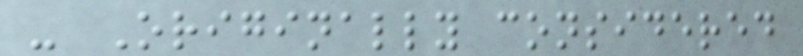- Originally considered
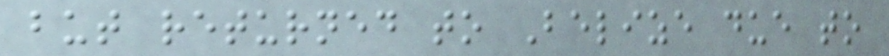but returned to Belize due to
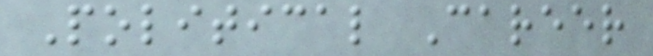Political Career
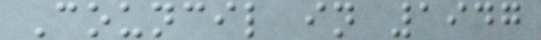Council in 1947
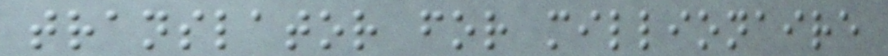translator for millionaire
